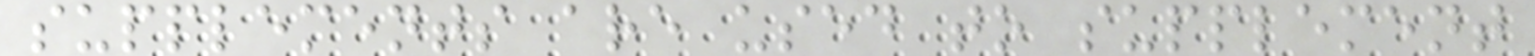supplements are used to supplement
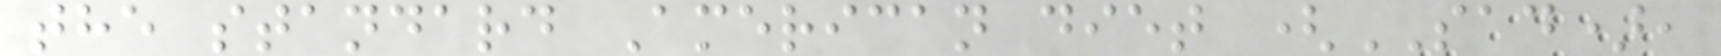the standard American diet (SAD),
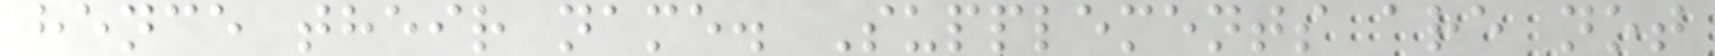hence their name. Supplements are not
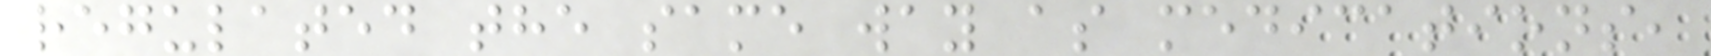regulated the same way as medications,
